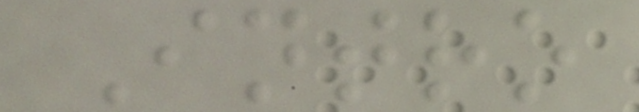Intro
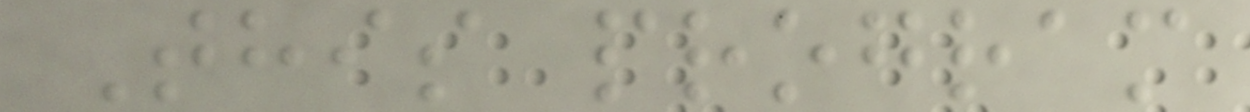This program
